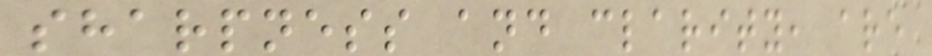sharpness and clarity, are
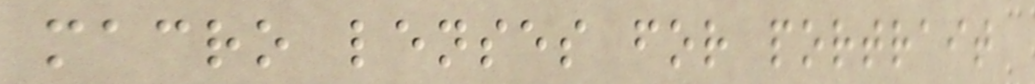macro lenses for portrait
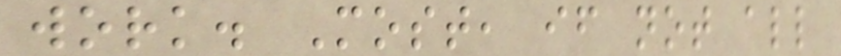work. Most, if not all
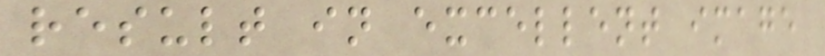result in excellent image
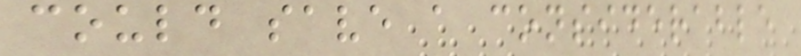could save a considerable
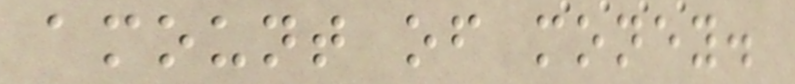amount of money.
